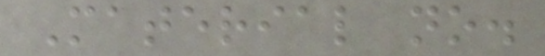Material no.
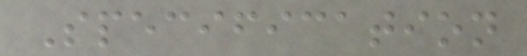Specification
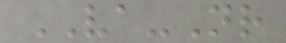VA-Nr
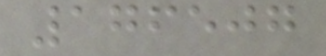176507
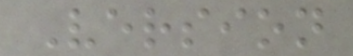Version
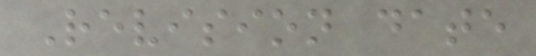Revision date
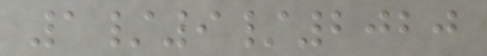1/9/2020
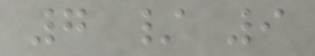7 / 9
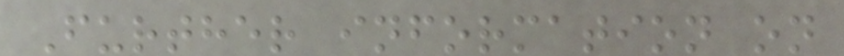Further information on
